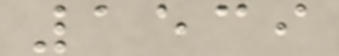1539
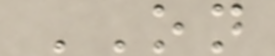ON
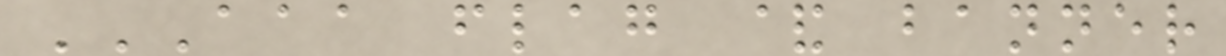AAA FLAG & BANNER
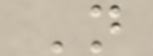N
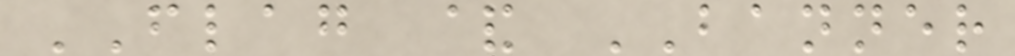FLAG & BANNER
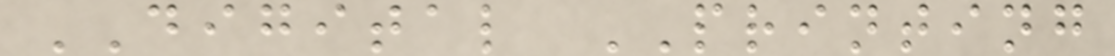DIGITAL PRINTING
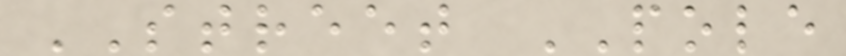STREET POLE
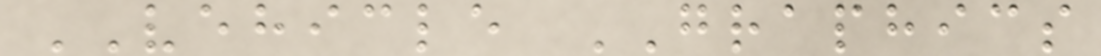VEHICLE GRAPHICS
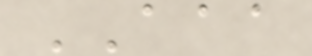AAA
